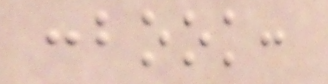:book:
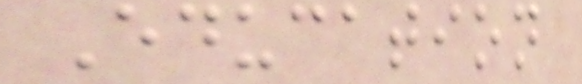Education
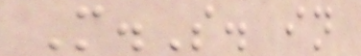M.S. in
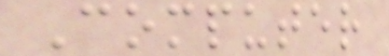Computer
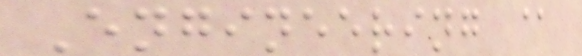Engineering @
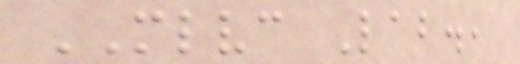MLVC Lab.,
